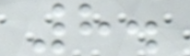8.
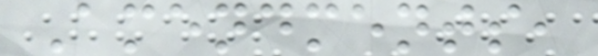Amendments,
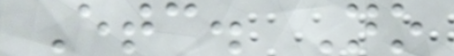Etc. No
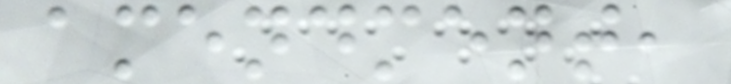amendment,
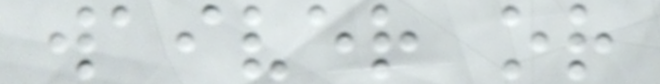waiver or
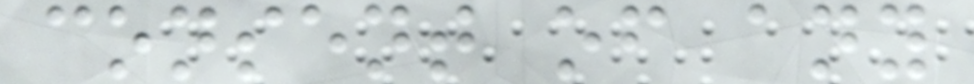consent of any
